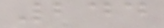244
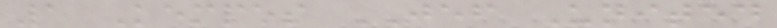1 Kempes JEF United
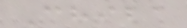Chiba
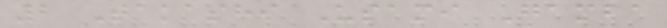2 Takashi Usami Gamba
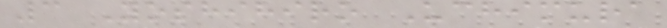3 Yoshihiro Uchimura
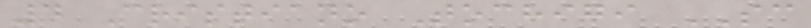4 Cristiano Tochigi SC
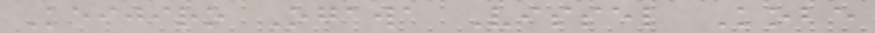Keijiro Ogawa Vissel Kobe
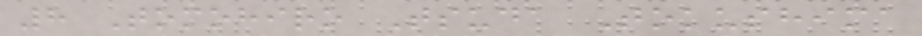8 Tomohiro Tsuda Tokushima
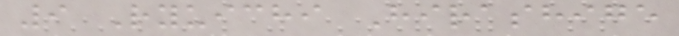9 Ryuichi Hirashige
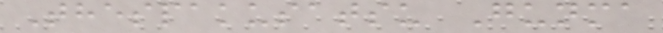Thespakusatsu Gunma
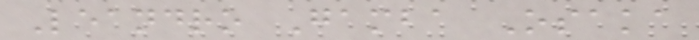Leandro Gamba Osaka
